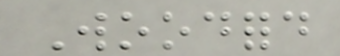Woodford
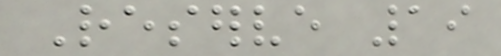Reserve 19
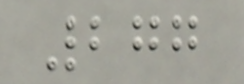277
